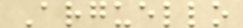Arguello
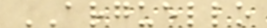ARGUELLO
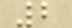2
